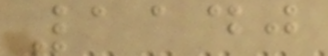1140
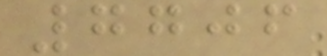7706
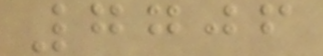7706
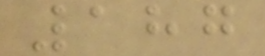187
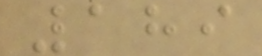189
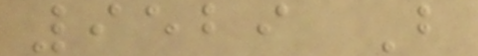9529 B
